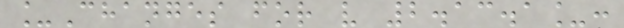_Changes for v 2.13.1_:
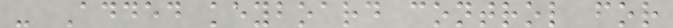- Added keyboard control for
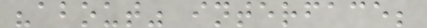"about" interface;
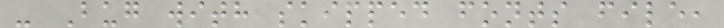- Bug with skipped fonts file,
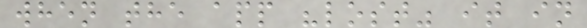when the app "lost" it in
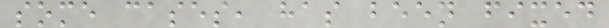some cases, has been fixed
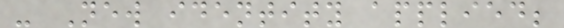- New identity applied;
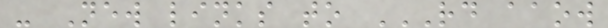- New links to RD AAOW
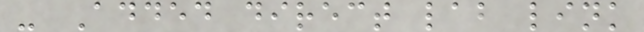- Added direct lab link
